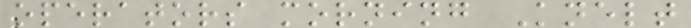operators morning Knelt
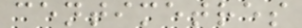centimetres
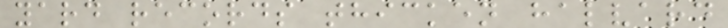yard records thicken halvard
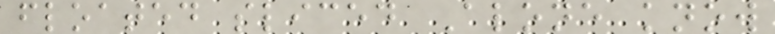floated sliced Alone know
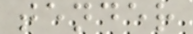tender
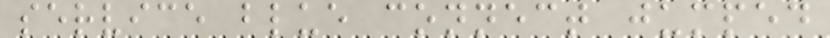service blue connect jumped
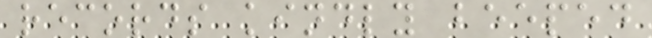records kindly beeped
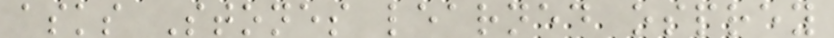asks Stones learned osprey
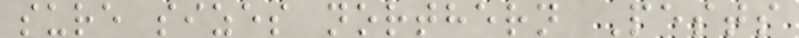sure sizes northern Pests
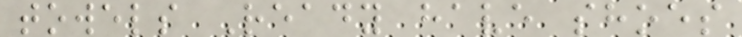towels Ready have shoes
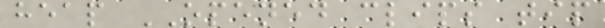heap OPENED clips tip
